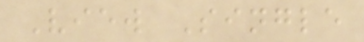View Single
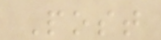Post
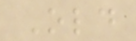Old
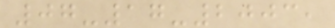07-17-2003,
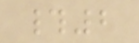#2
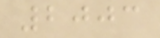2003
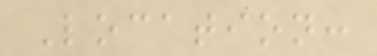Location:
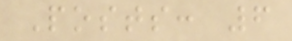Posts: 6
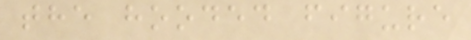the hooded figure
